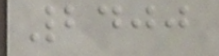2400
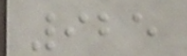925
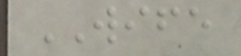WIFE
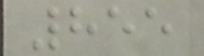855
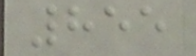855
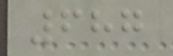687
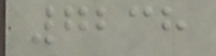7238
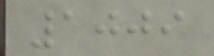1009
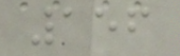156
